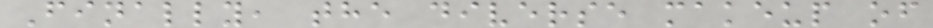Finally, the diverse makeup of
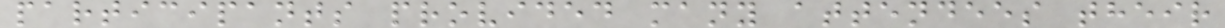participants provided many attendees their
